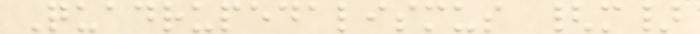Quadrupedalismus {m}
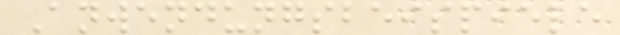Anwendungsbeispiele
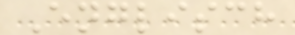Englisch
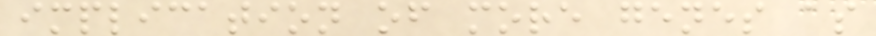implication of more genes as
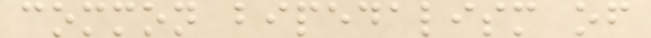common bipedalism of
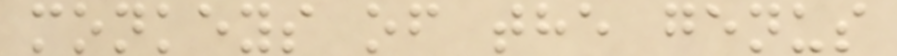monkeys of the genus
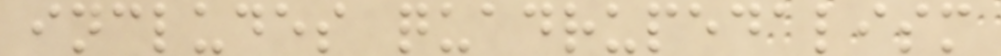includes quadrupedalism
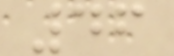46
